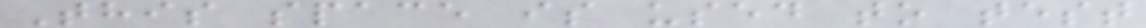This space is used to test
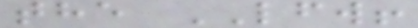the LFW!
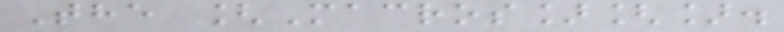The [Macros][].
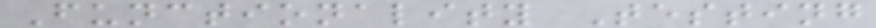Functionality Testing
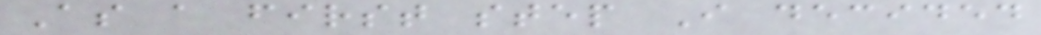As a first step I decided
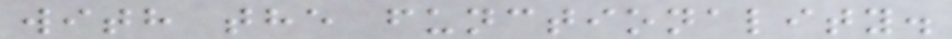with the functionality.
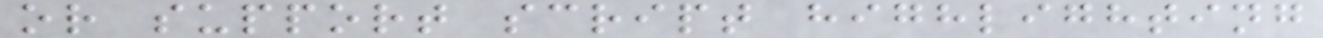or support script highlighting
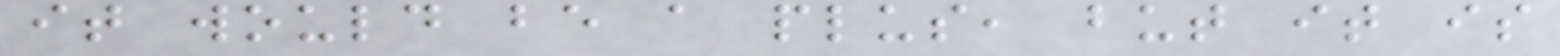it would be a plus, but it is
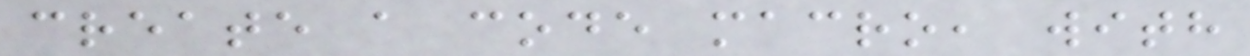create a code macro, with
